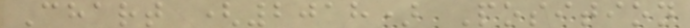Chart (2018) Position
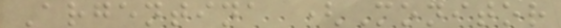Argentina (Monitor
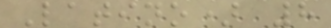Latino) 8
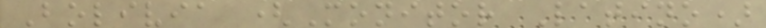Bolivia (Monitor Latino)
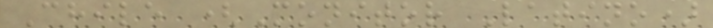Chile (Monitor Latino)
